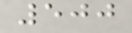500
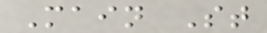Main St
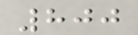800
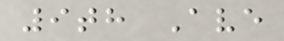9th Ave
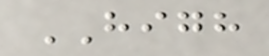HIGH
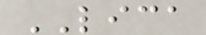LICA
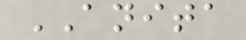ANITA
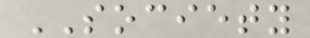SOCIETY
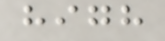high
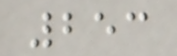253
